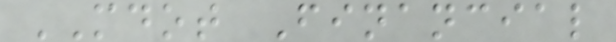MDOT Financial
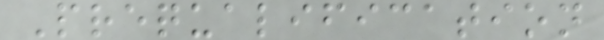Prequalification
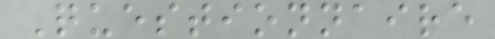Questionnaire
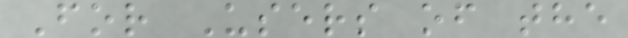For Users of the
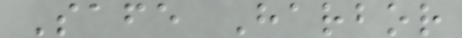Safe Harbor
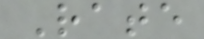Rate
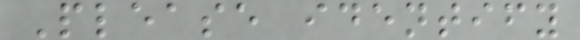Please identify
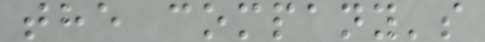the company's
